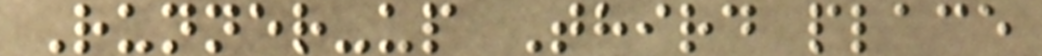Runner-up Third place
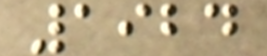1924
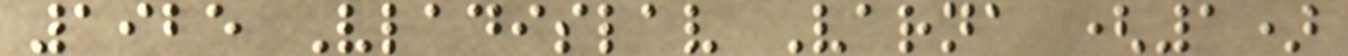1925 Vladislav Varna (1)
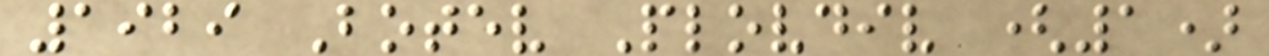1929 Botev Plovdiv (1)
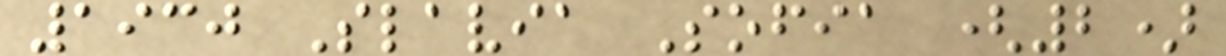1930 Slavia Sofia (2)
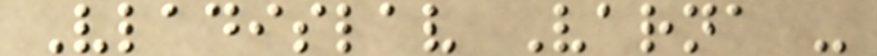Vladislav Varna -
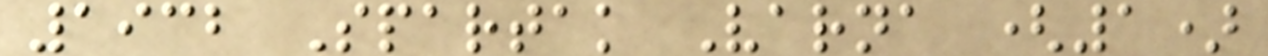1932 Spartak Varna (1)
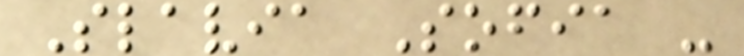Slavia Sofia -
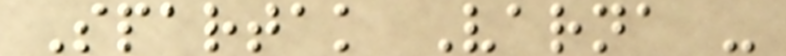Spartak Varna -
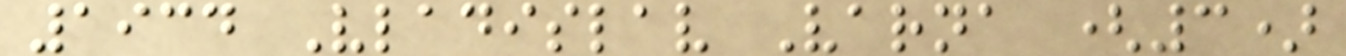1934 Vladislav Varna (3)
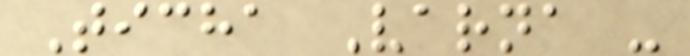Ticha Varna -
